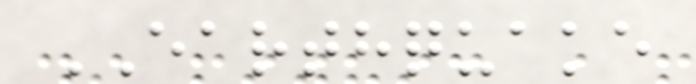EARTHQUAKE
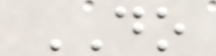DO
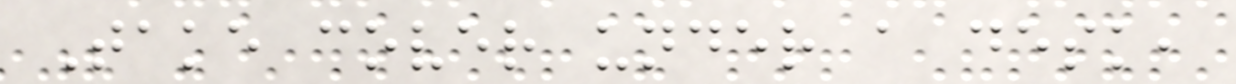Take cover under a desk,
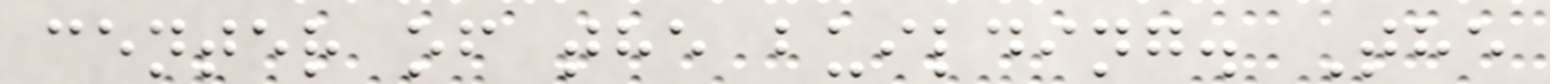center of the building. The
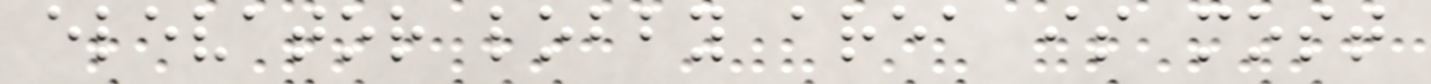elevator lobby area is most
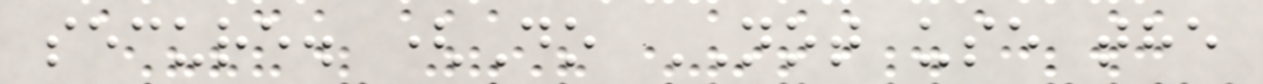secure. (Do NOT use the
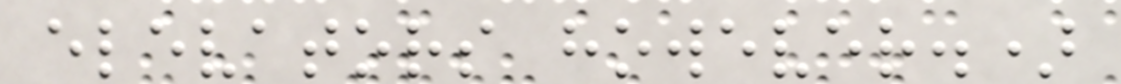elevators however.)
